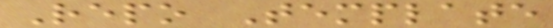Repo Template
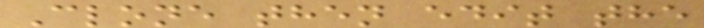Clone then edit the
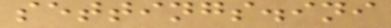settings.ini
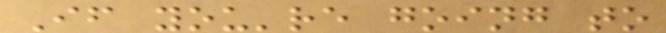If you're going to
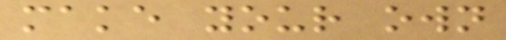make your own
